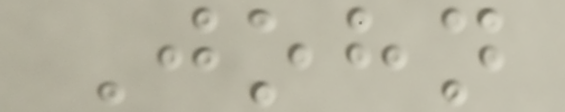John
